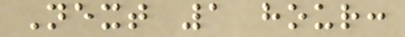Next 1 hour:
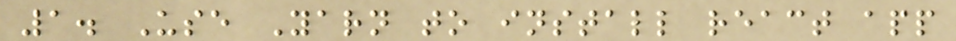1. Use Yarn to install react app
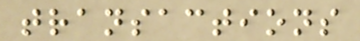transactions
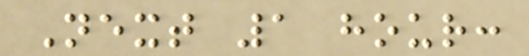Next 1 hour:
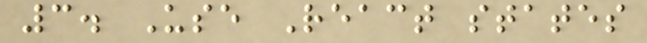3. Use React states
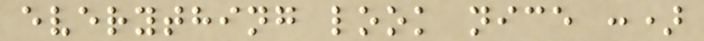everything look nice :)
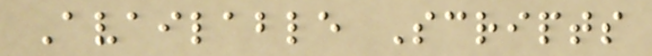Available Scripts
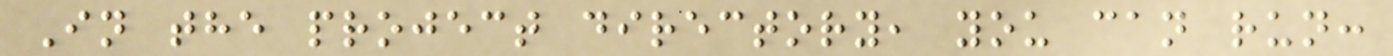In the project directory, you can run:
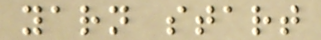yarn start
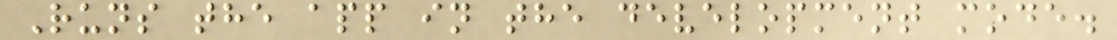Runs the app in the development mode.
